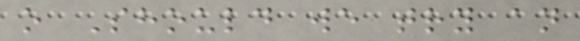o Should we try an
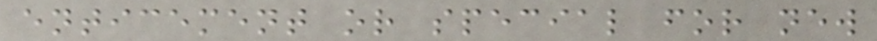enticement or special for new
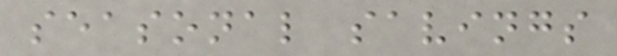seasonal savings
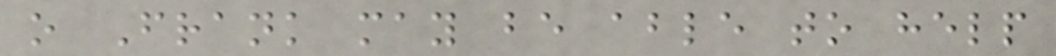o Frank may be able to help
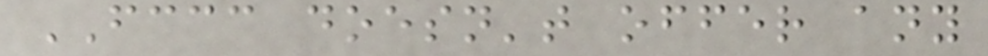FCCC doesn't offer any
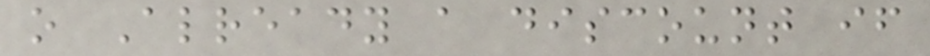o Already a discount if
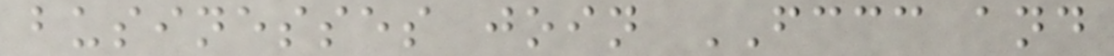businesses join FCCC and
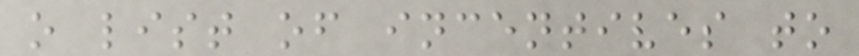o list of incentives to
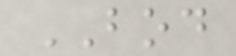BOD
